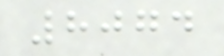8074
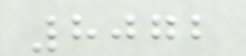8072
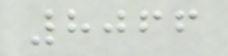8066
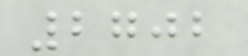2702
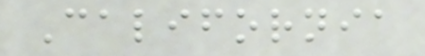California
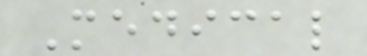Medical
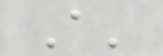A'
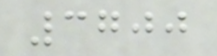3700
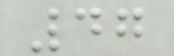47
